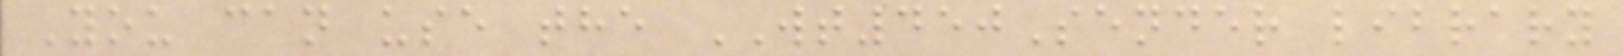You can use the WT450Sender library
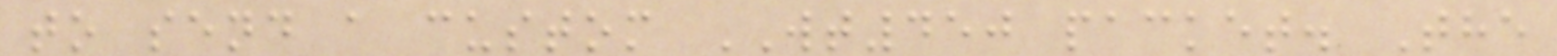to send a custom WT450 packet. The
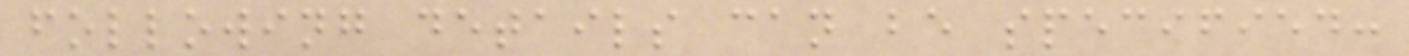following details can be specified:
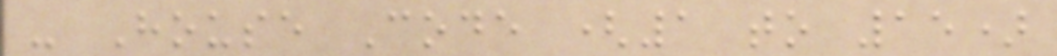- House Code (1 to 15)
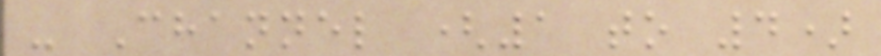- Channel (1 to 4)
